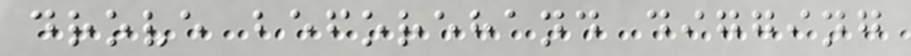drove beforehand digging
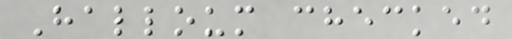Halloum checked
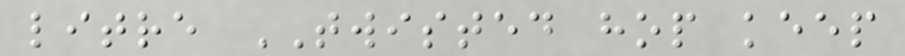litre TWISTED hop keep
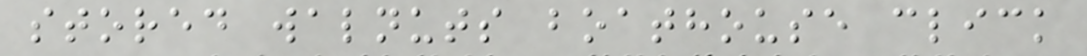stored walnuts boathouse click
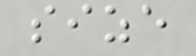size
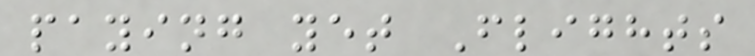paying yet Flights
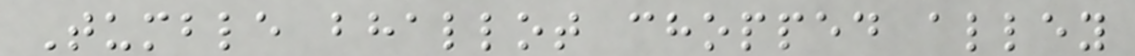Tumble bhallot chopped alley
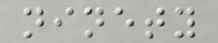ninety
